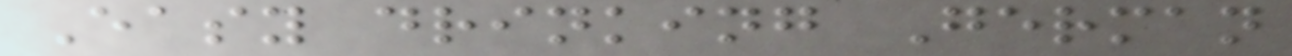Easy drinking German
